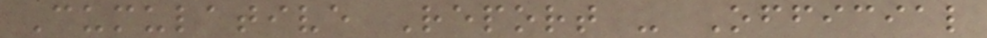Cumulative Report - Official
